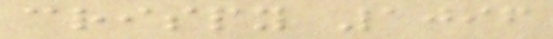crispy 1096
